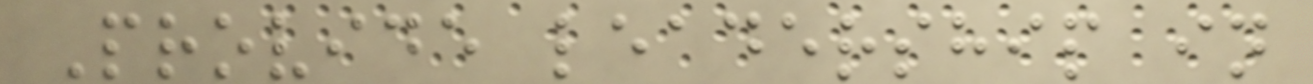Provide leadership in
